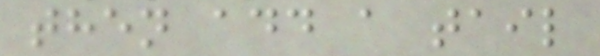then add a tail
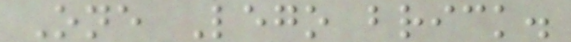One Lego brick.
